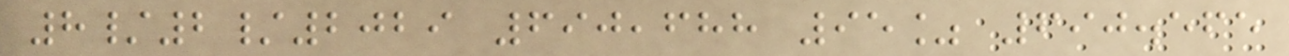8/2/2029 690,688 95% 690.565
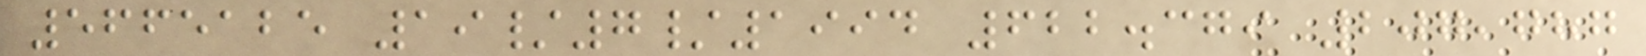5665125 19/7/1994 622.379 207,787
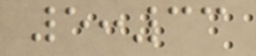5:33
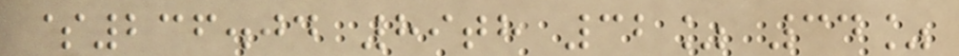$236.04 89th 32% 34%
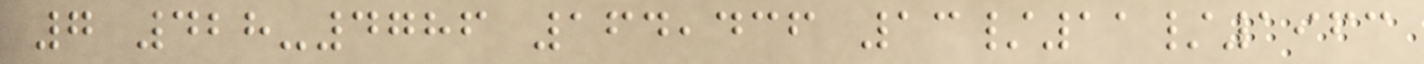7 428-4786 164,436 13/11/1963
